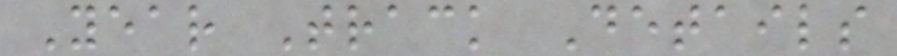Year Track Details
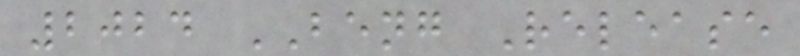2024 BENG Release
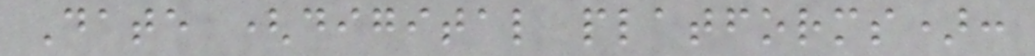Date (digital platforms):
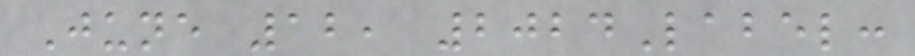June 12, 2024Label:
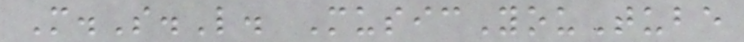M.S.L. MusicYouTube
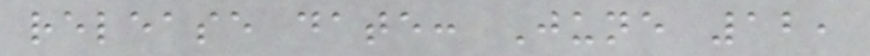release date: June 12,
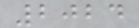2024
